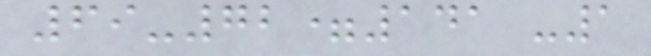69-72=141 -1
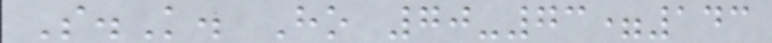S.K. Ho 70-73=143
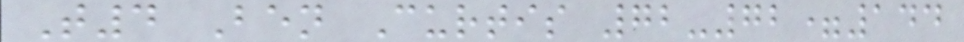T4 Ben Curtis 72-72=144
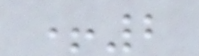+2
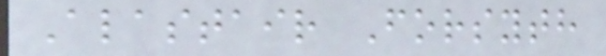Alastair Forsyth
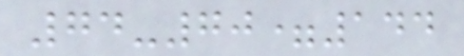74-70=144
